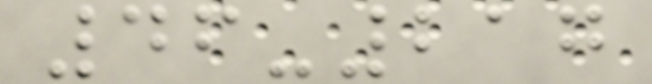46-217
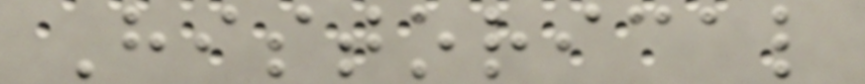Historical
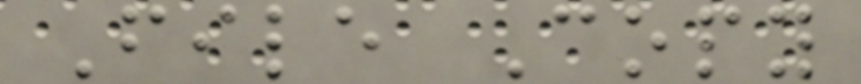File Copy
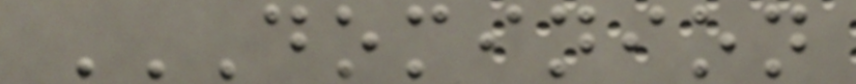DOMINION
